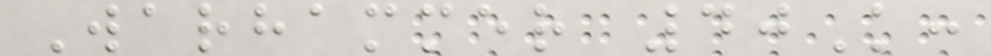Warhammer 40K:
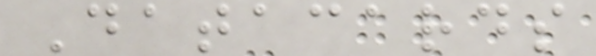Datacards
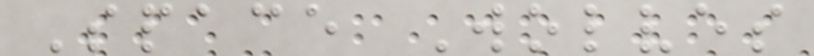Space Wolves
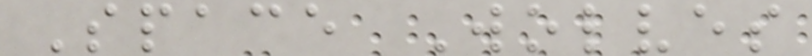Space Wolves
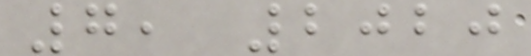7, 2020
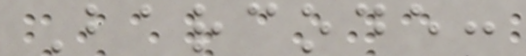Barcode:
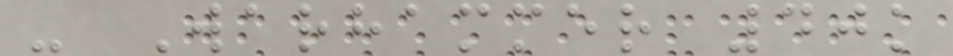- Warhammer 40k
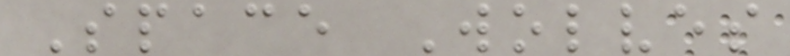Space Wolves
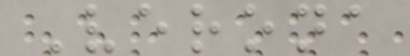Verona
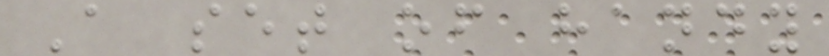A set of handy
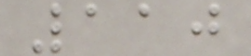110
